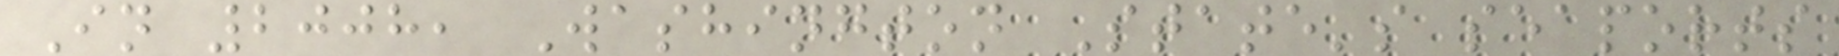In 2008, Washington State's seaports
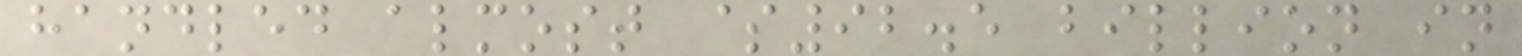handled almost $92.5 billion in
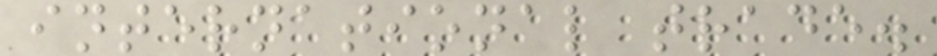international trade.
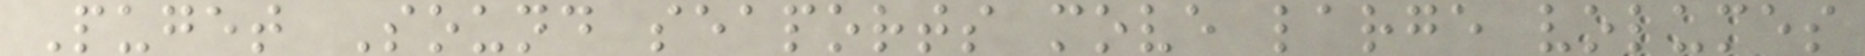Puget Sound seaports move large volumes
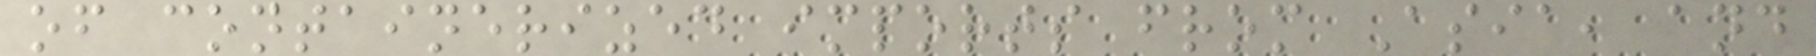of containerized imports from Asia, and
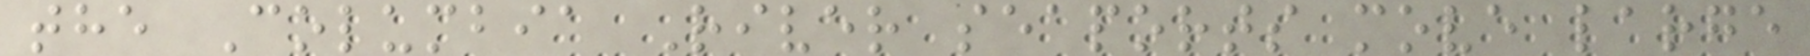the Columbia River seaports move large
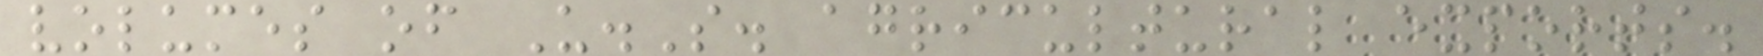volumes of U.S. agricultural exports.
